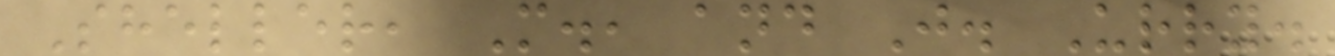Sheller, M., and J. Urry.
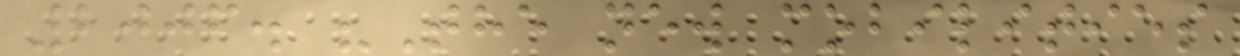2006. "The new mobilities
